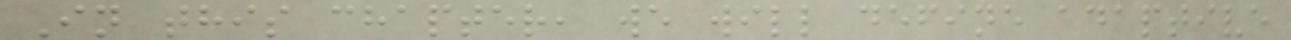In this chapter, we will define adaptive
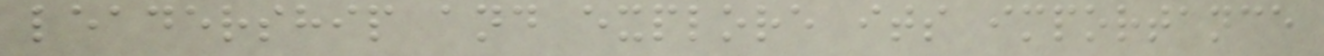leadership and explore its importance
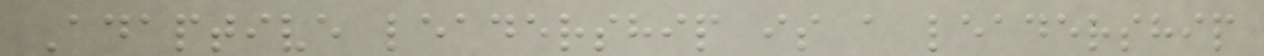Adaptive leadership is a leadership
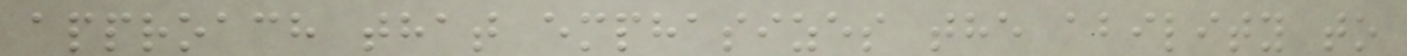approach that emphasizes the ability to
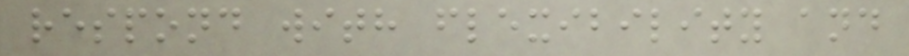respond with flexibility and
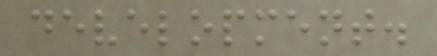development.
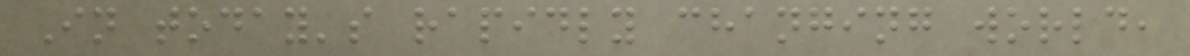In today's rapidly changing world,
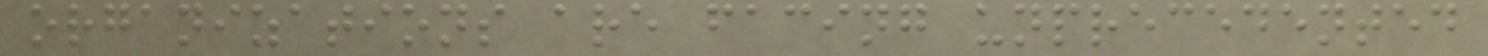organizations are facing unprecedented
